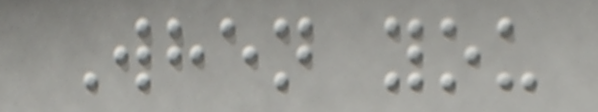When you
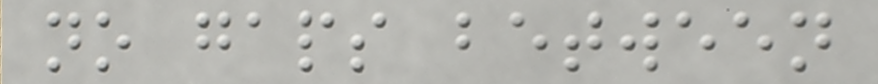no gaps between
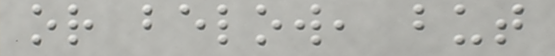or below, but
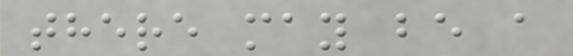there may be a
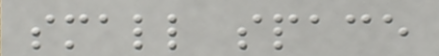small space
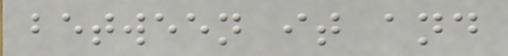between it and
